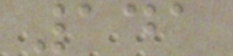141
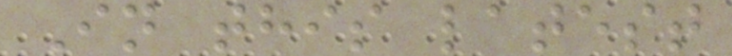In this latest
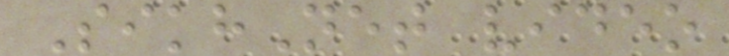SikhNet video
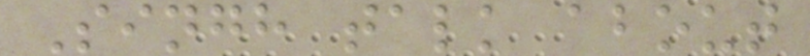Singh talk about
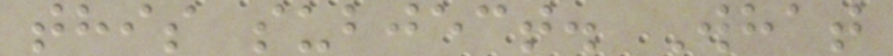this subject. What
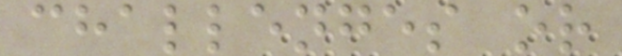challenges or
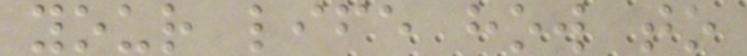your life how to
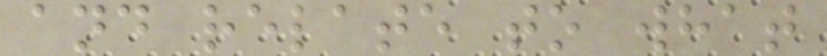and relate to what
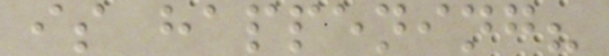is happening?
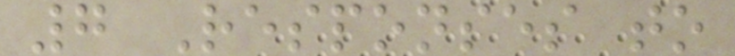7 Responses to
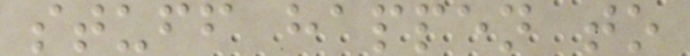stuff happen to
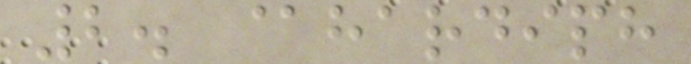2. @hardiph
